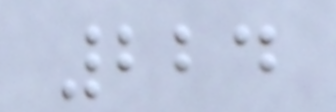224
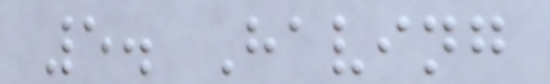5. Having
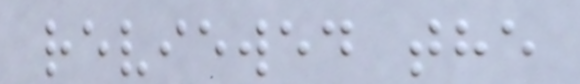reviewed the
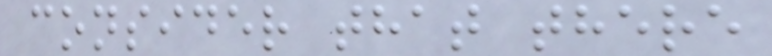consider that there
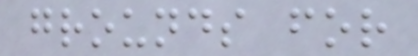grounds for
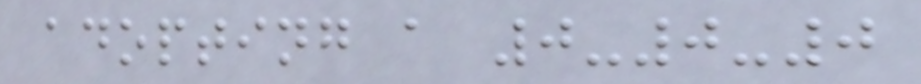adopting a 0-0-0
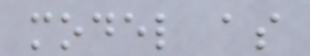model as
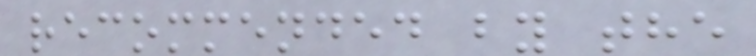recommended by the
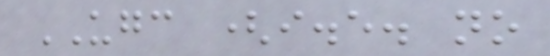UGC (i.e. no
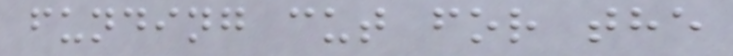funding cut for the
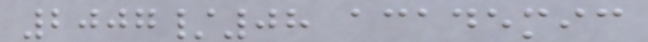2007/08 academic
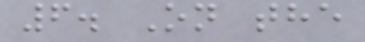6. On the
